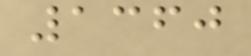1360
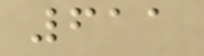611
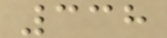338
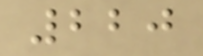220
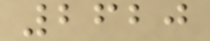2620
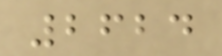2624
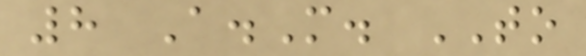8 A.M. TO
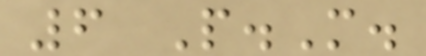6 P.M.
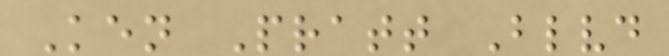Ken Pratt Blvd
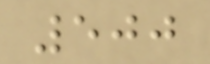500
